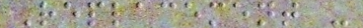Replacement -
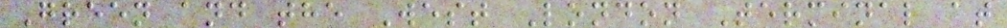Green and the West London Terminal at
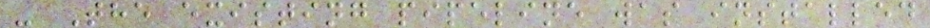- The existing pipeline was installed
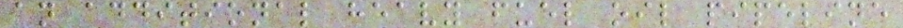an additional heavy fuel oil pipeline
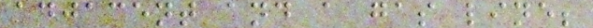adjacent and a gas line;
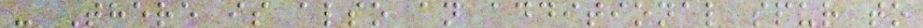- There is also an additional spur to
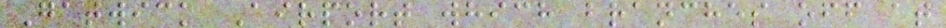Gatwick Airport which branches off at
